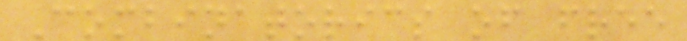Combinatorics of free
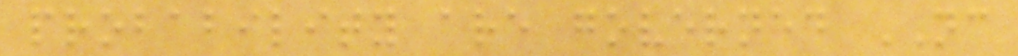probability are governed NC
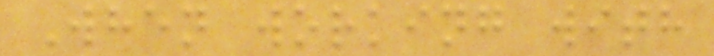When working with
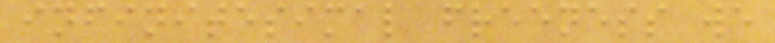infinitesimal freeness we
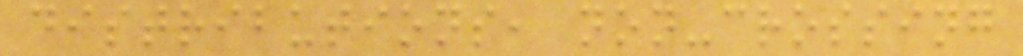distributions, non-crossing
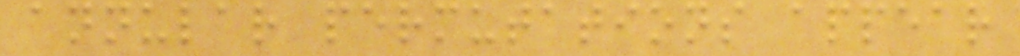annular permutations appear
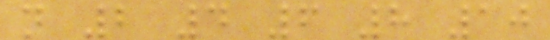n 2 4 6 8 10
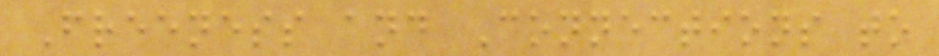Freeness and Connections to
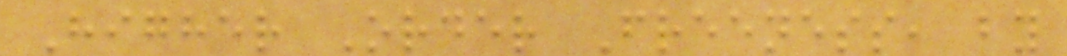Higher Order Freeness, by
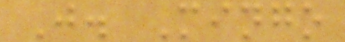J. Mingo
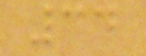34
